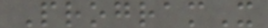ProgramX
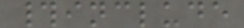#include
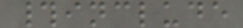#include
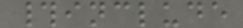#include
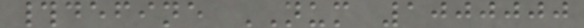#define NUM 1000000
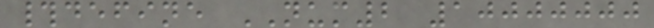#define NUM2 10000000
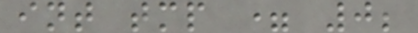int tmp = 0;
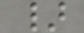}
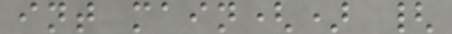int main() {
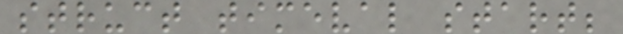struct timeval start;
